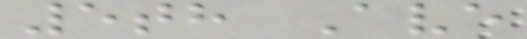5th Ave
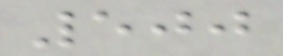500
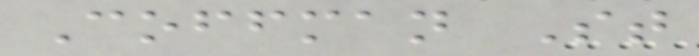Coffman St
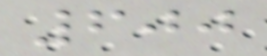600
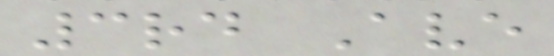3rd Ave
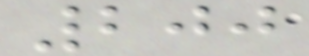200
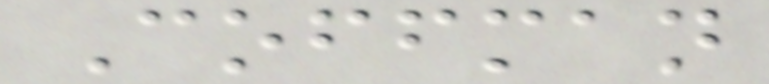Coffman
